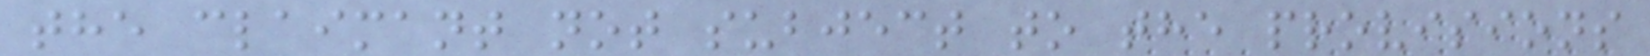the claimant not subject to the provisions
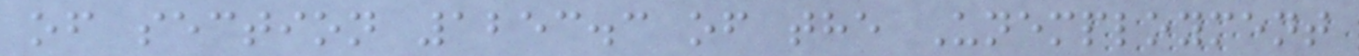of section 1253.3 of the Unemployment
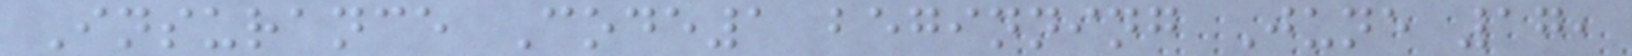Insurance Code1 beginning June 17,
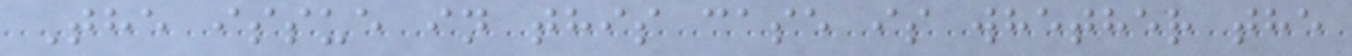The issue in this case is whether the
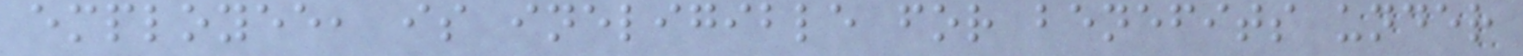employee, is ineligible for benefits under
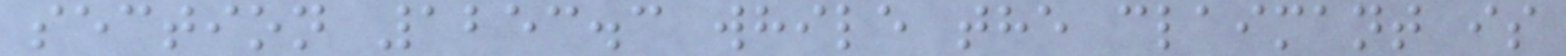section 1253.3 while the claimant is
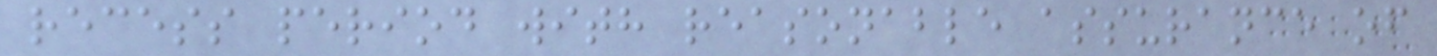recess period with reasonable assurance of
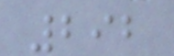292
